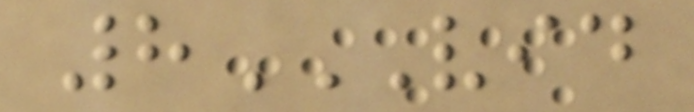8VID
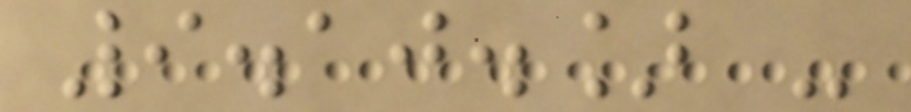9.10.] -
